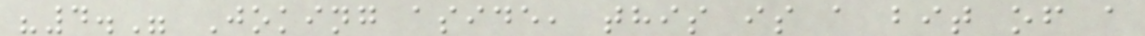"4." Joking aside, this is a bit of a
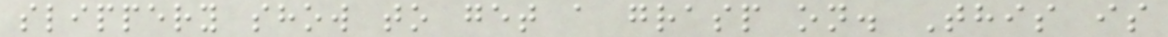slippery show to get a grasp on. This is
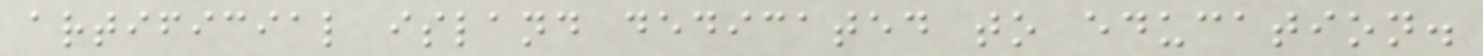artificial island dedicated to education.
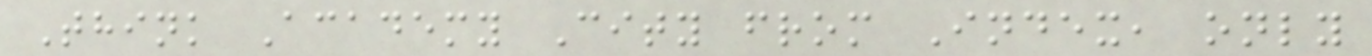Think Academy City from Index, only
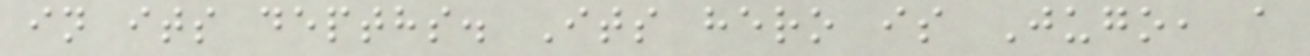in its depths. Its hero is Jugo, a
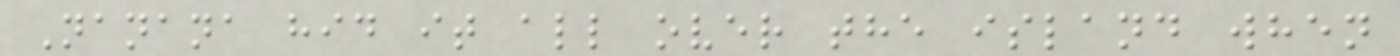Nanana hid it all over the island when
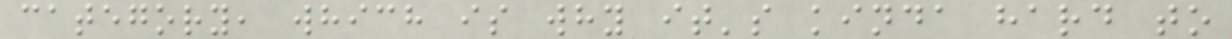category, which is why it's kinda hard to
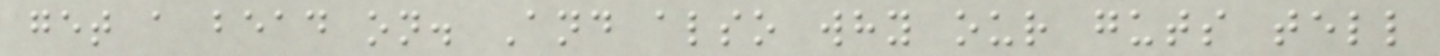get a bead on. And also why our guts tell
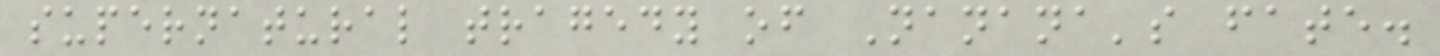supernatural tragedy of Nanana's fate.
